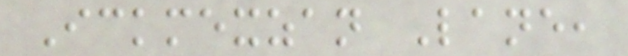Ickmexzan Lane,
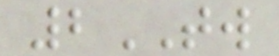2TW
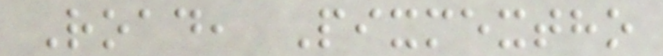Road, Pixmextho
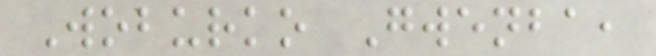Woburko Gwenba,
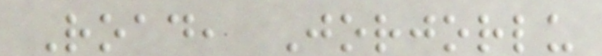Road, Jorjorlu
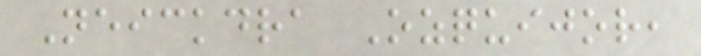Neickdra Ozquijor,
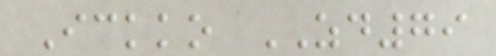Ickko ZD79
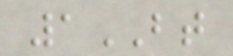1BT
